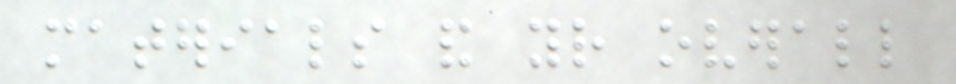materials and your overall
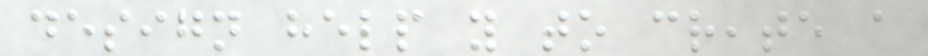design help you to create a
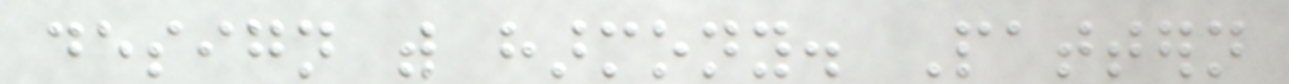design with harmony. Pattern
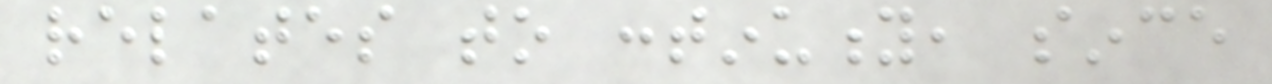relates to continuity, since
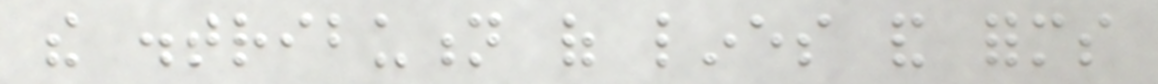the distribution of lines and forms
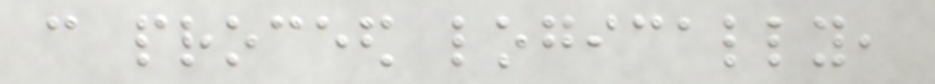can proceed logically,
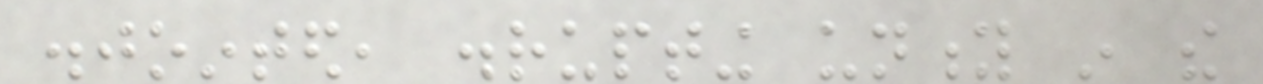disjointed, disrupting unity in the
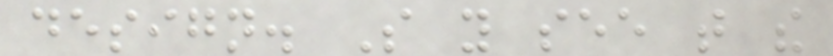design. So you see that the
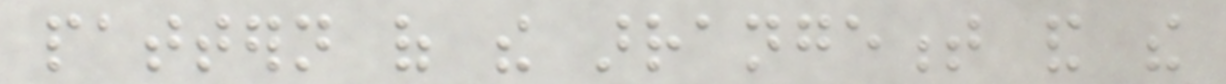pattern of the arrangement and the
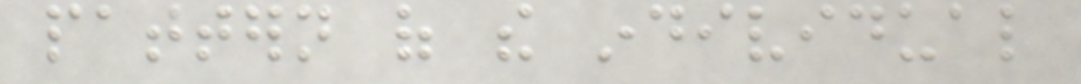pattern of the individual
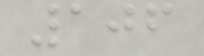106
